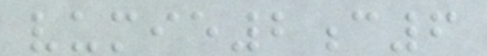vumie2c6
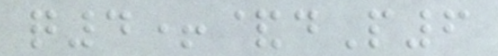q4+&dP6
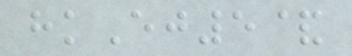hkEj5&
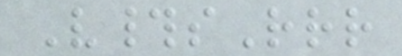V#sRrr
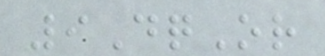9DqOr
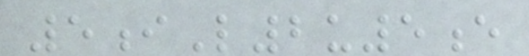5iL2u5e
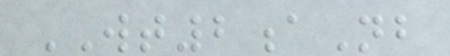WT2aNb
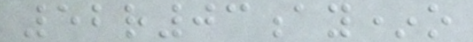52r03ay*o
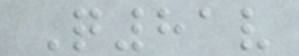Q81v
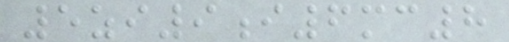5zi9i6mc8
